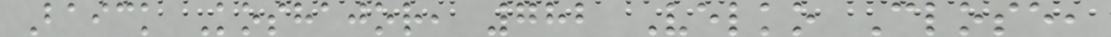Baick Koshajor, 782 Velko Close,
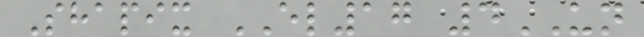Shapix EL17 4UN
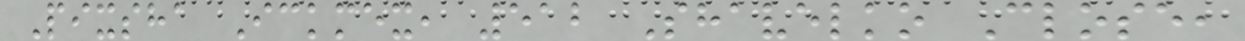Pixsha Ickmex, 512 Shavelko Close,
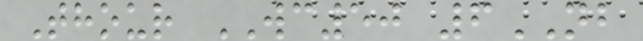Thour WC50 6NB
